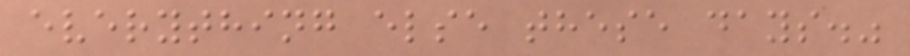everything else these days."
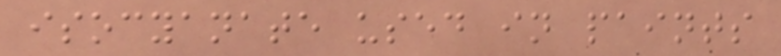isocyanate used in paints
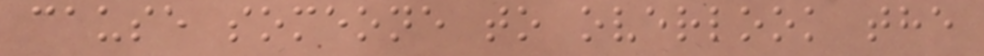cause someone to overlook the
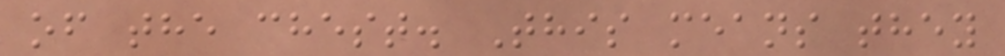of the chest. This means they
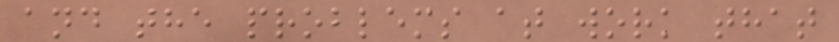and the problems at work that
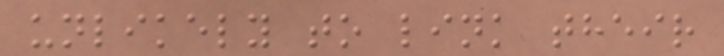unlikely to link their
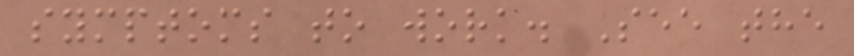symptoms to work. See the
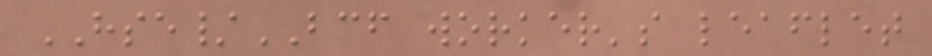HSE/BCF worker's leaflet
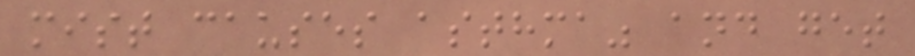mist causes asthma" and get
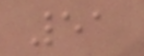51
